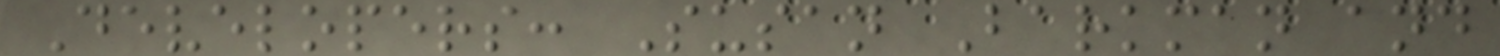Developers: Susan Barkman and
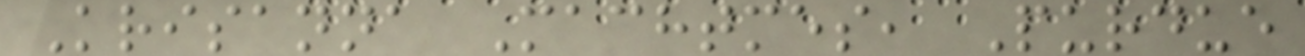Krisanna Machtmes, Purdue
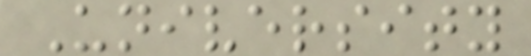University
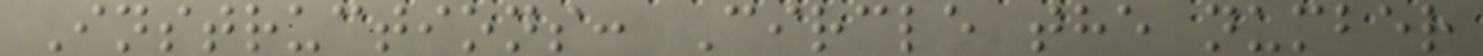Instructions: Circle the number
